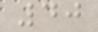40
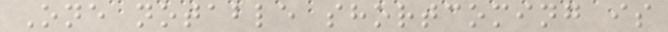One notable shortcoming is
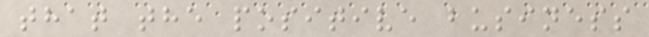that the positive business
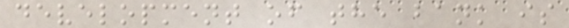development of the bank is
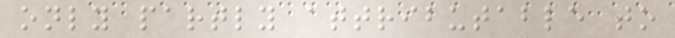only partly attributable to
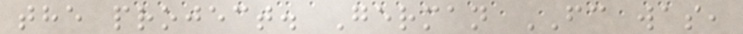the project. German FC was,
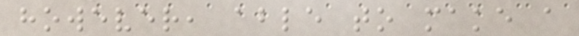however, able to make a
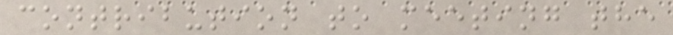contribution to meeting the
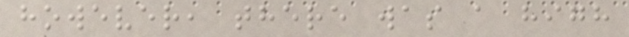however, there was a high
